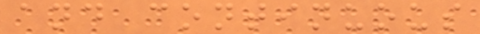and continuous
